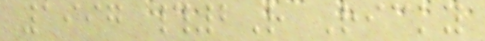1997 #2R Ricky
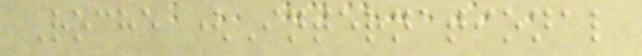Roche (International
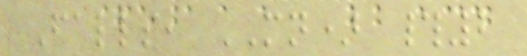Falls, MN) #2
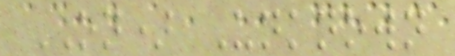ON) Unknown
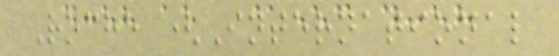Roche (International
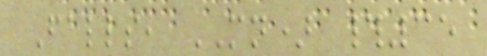Falls, MN) #35
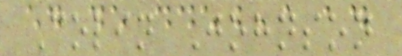Colin Johnson
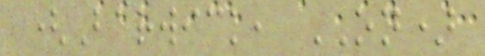(Barwick, ON)
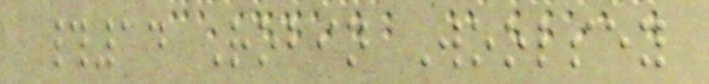#14 Robin Woolsey
